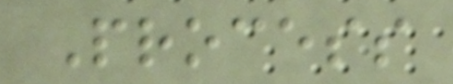Process
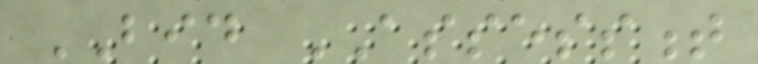BID ASSESSMENT
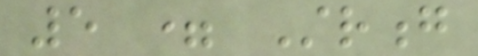5 = Strong
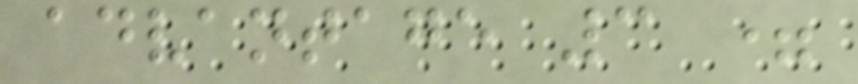advantage 3 =
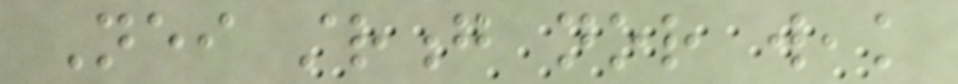Neither strong nor weak
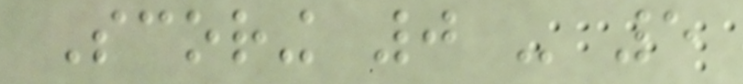Scoring 0 - 5
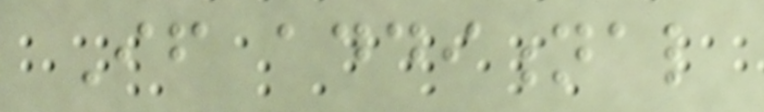If additional
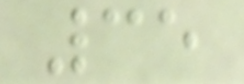35
